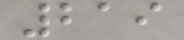219
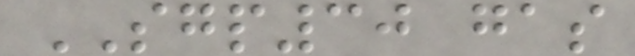SGP30 gas
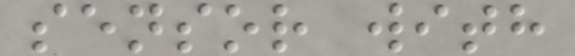sensor with
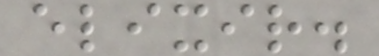elixir.
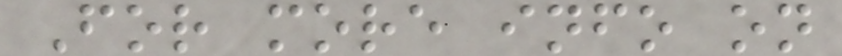For more info on
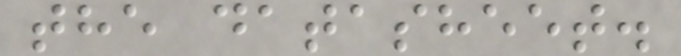the datasheet.
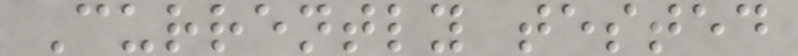Currently tested
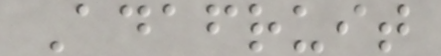Adafruit
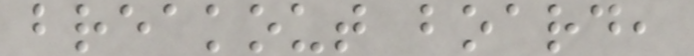breakout board,
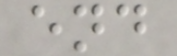end
